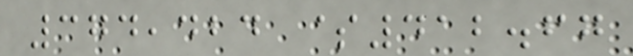374,424 $412.67
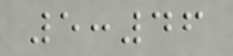5:46
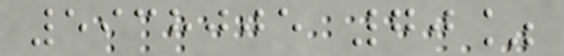5938005 70%
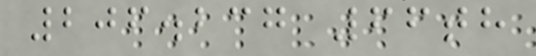206.237 66th
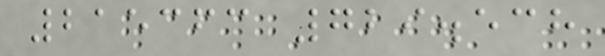215363 729.538
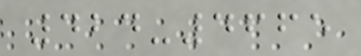424-4665
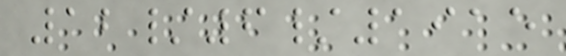12/6/1915
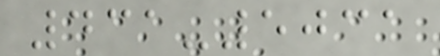431-5031
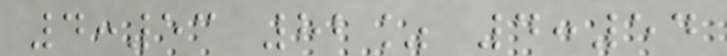4:53 82% 4:54
